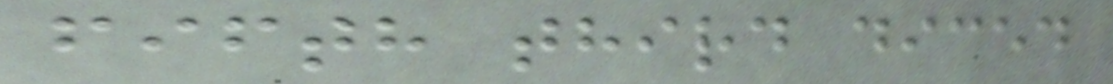fifth third diced
